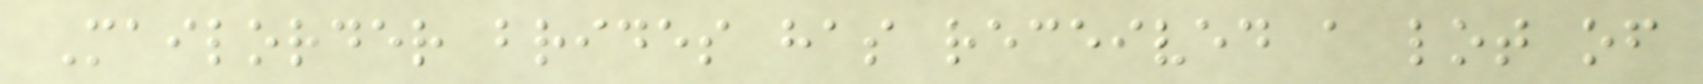Mailorder brides has received a lot of
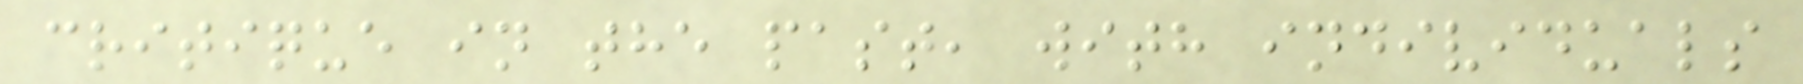critique in the past, with individuals
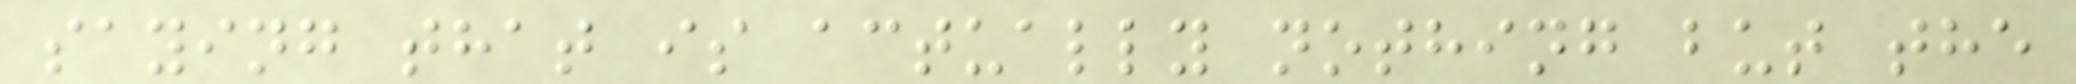saying that is actually nothing but the
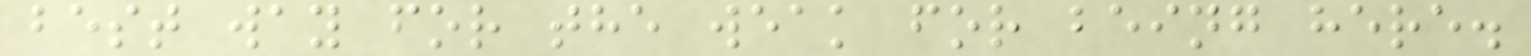best way for the weak for being here.
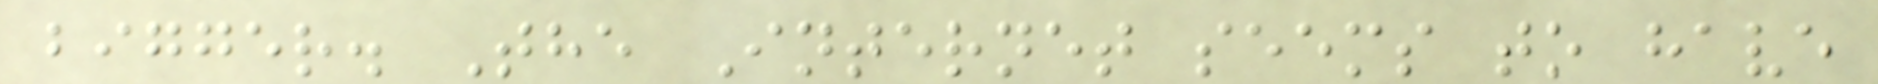bigger. The Internet seems to have
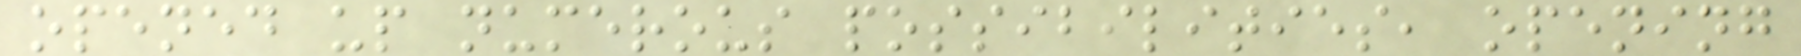opened up numerous possibilities, opening
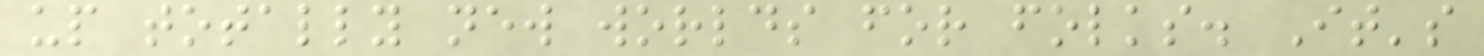up totally new worlds for folks. It's
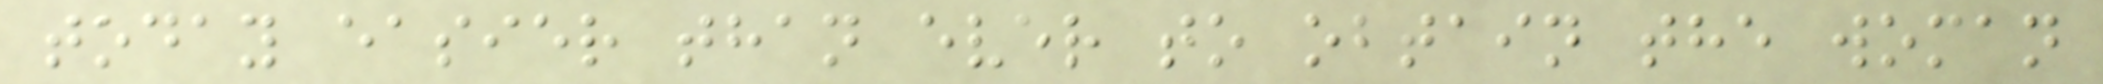today easier than ever to obtain the woman
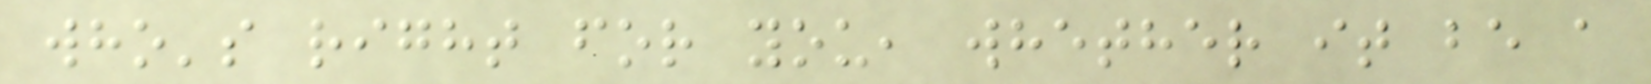who's right for you, whether it be a
